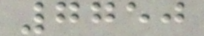7750
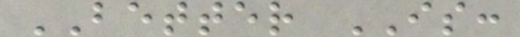BETTER IS:
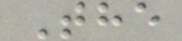The
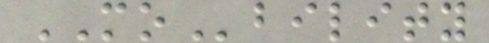MObility
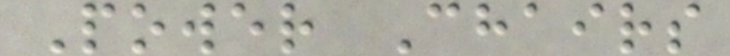Power Chairs
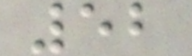52
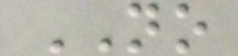NO
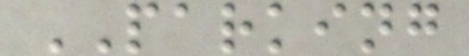PARKING
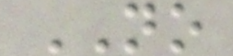NO
